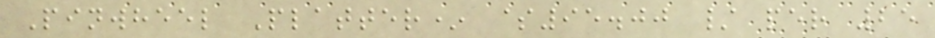Pinwheel Platter* $95.00 / per 25
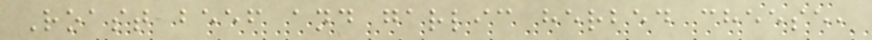Roast beef and garlic herbed cheese,
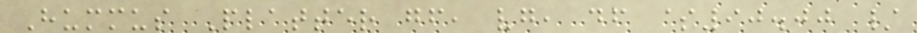Hummus Platter gf, vg, df $90.00 /
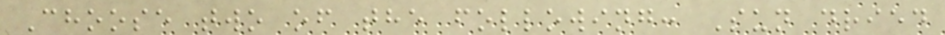Choose two of the following: Sun dried
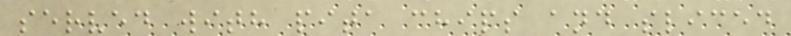served with pita chips and sliced
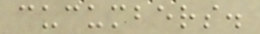cucumbers.
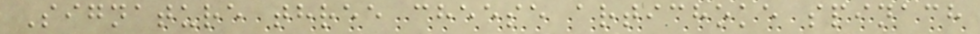Signature three cheese artichoke spinach
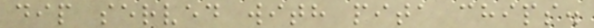dip served with pita chips.
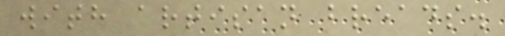with artisan breads.
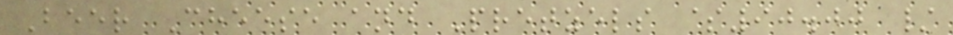Beer Cheese and Pretzels $90.00 /
